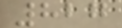827
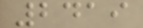2419
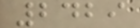2429
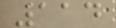114
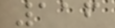116
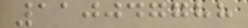110047788
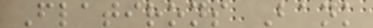Flatirons Bank
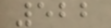522
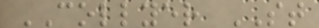COLLYER ST
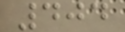404
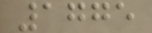1775
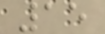15
